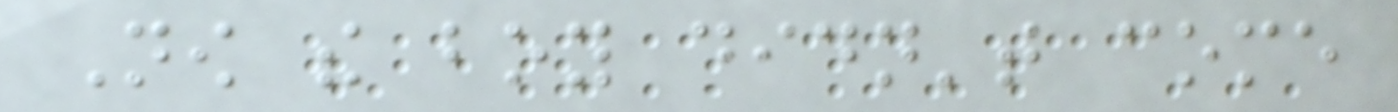Now the boy didn't come
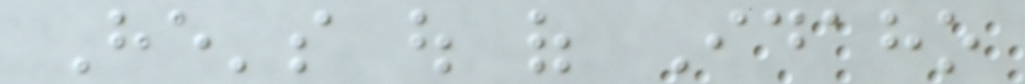He's out of Idaho
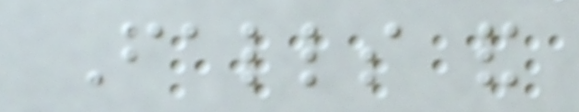Falls and
